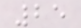25
